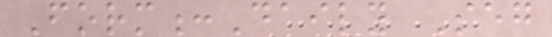Form:Daily Seg
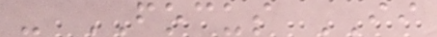- FOCUS II
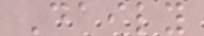Daily
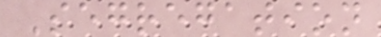Segregation
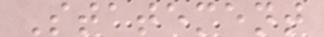Statement
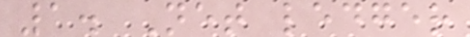1. Net ledger
